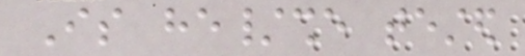Is he/she tested
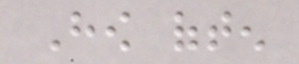How often
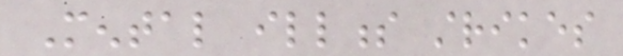Mental illness strikes
